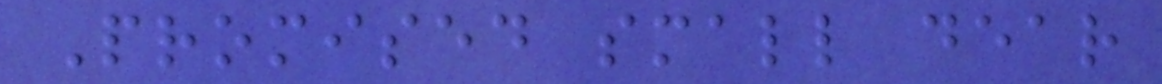Promised small dear
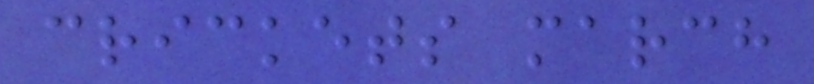crickets march
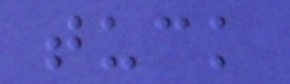tuck
